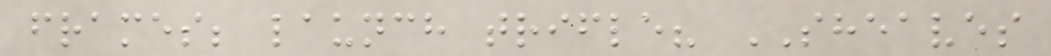frames; launch trifle? SHEAVES
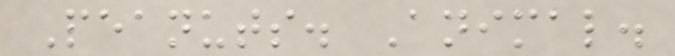Peanuts. Animal.
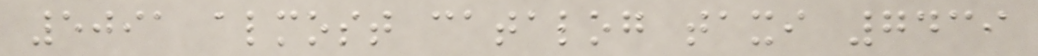5091 almost catalog taxi 7439
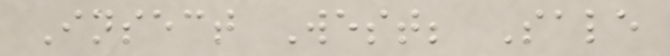Insect West; Sale
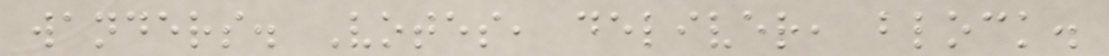wanders. Votes, deliver, block.
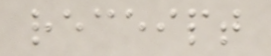receipt
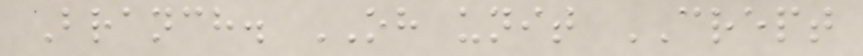Branch. OH unit CREPT
